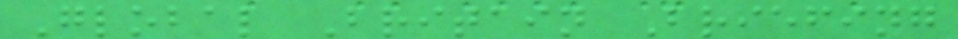Global Britain Briefing
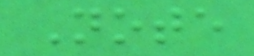Note
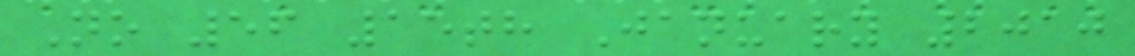No 56 15th January 2010
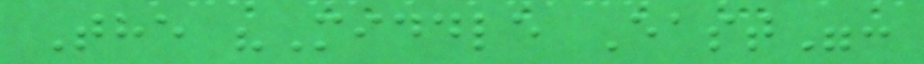The "Middle East":
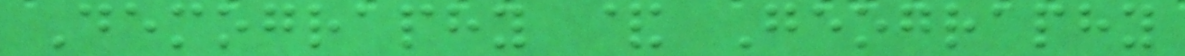Demography & Geography
